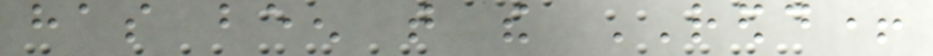has been that the REDD+
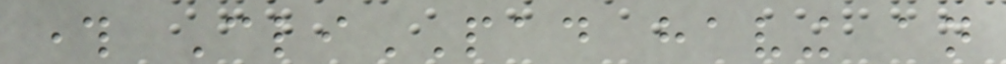through CliPAD having an
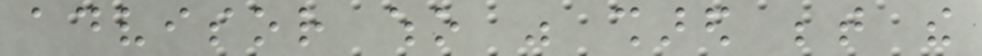advisor who was shared between the
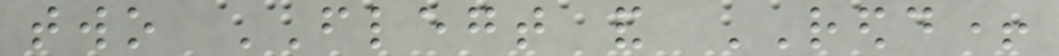two FLEGT and REDD+
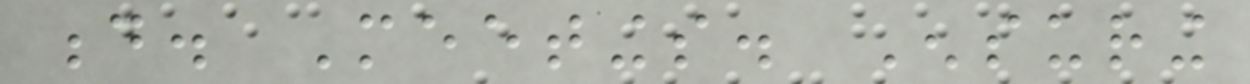d. Meetings. Ensuring
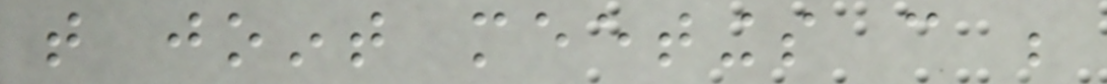that joint meetings can be
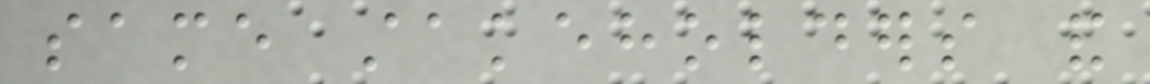same stakeholders and
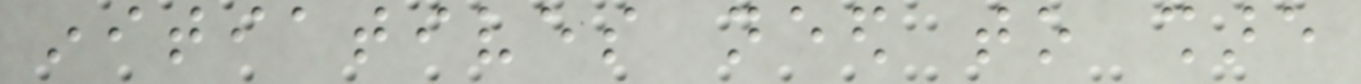initiatives need to share
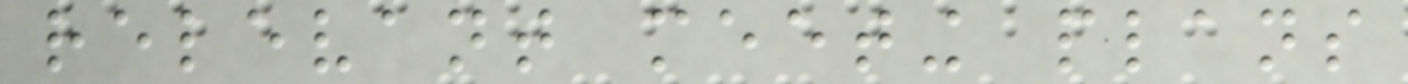relevant meeting plans
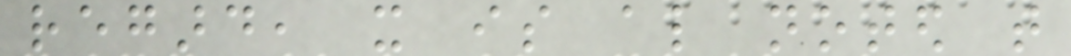regard, it is also noted that
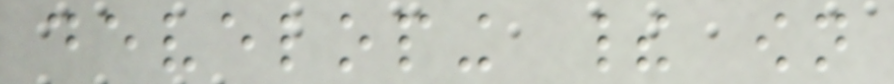developing their own
